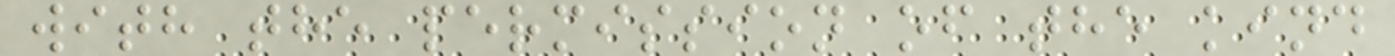with the permission of the kind
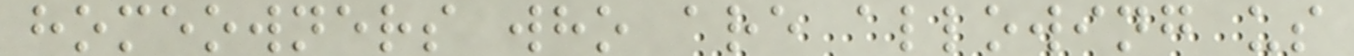homeowners who are allowing us
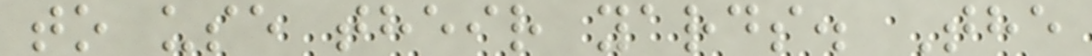to use their yards. The
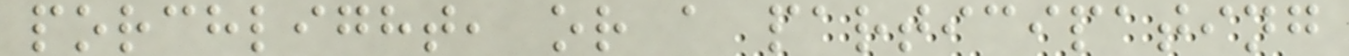porchlight, or a participating
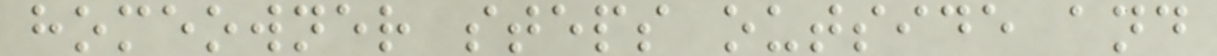homeowner steps outside and
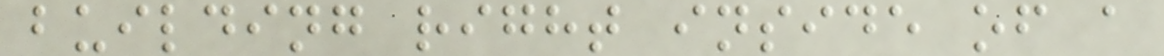building right inside of a
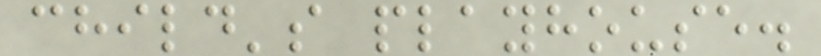child's playhouse.
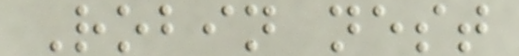Robin nest
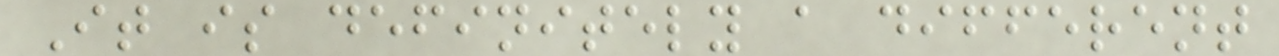It is definitely a different
